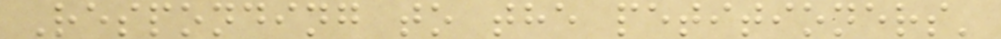Responding to the petitioners'
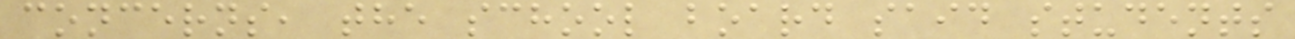concerns, the school board said students
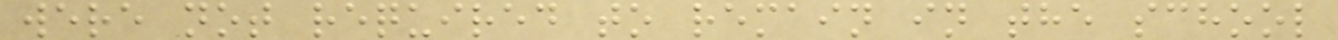were not required to remain in the school
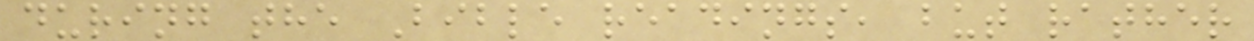during the Bible readings, but rather
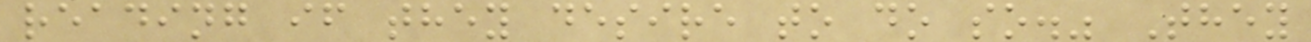reading if they desire to do so." They
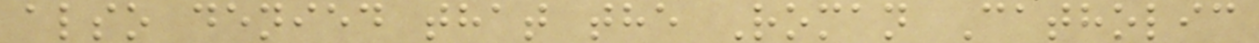also denied that the Roman Catholic
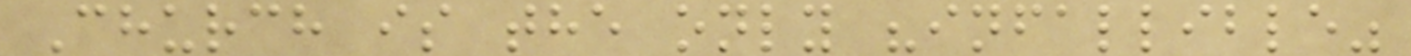Church is the only "infallible"
